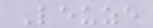Leuze
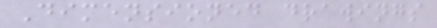Dimensioned drawings
